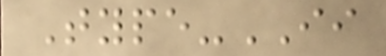Type-II
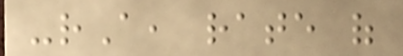-rA, rate of
